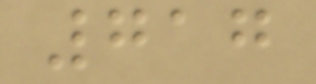717
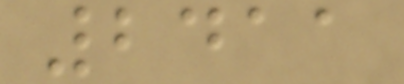2411
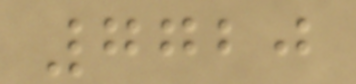7720
